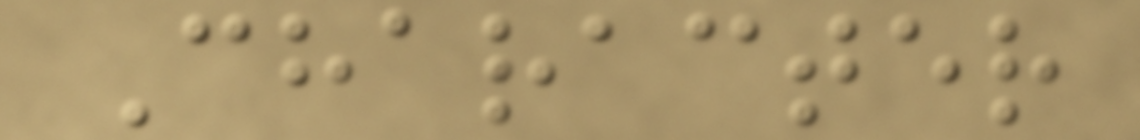Character
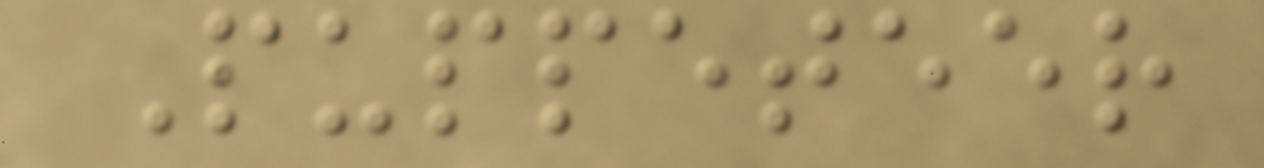Puppeteer
